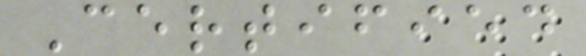Certified
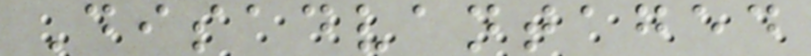Disadvantaged
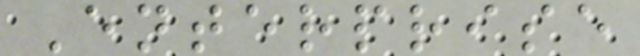Enterprise
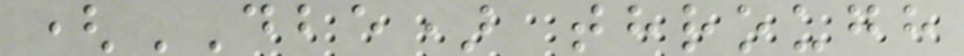(DBE) through
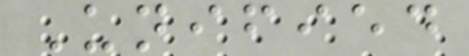Unified
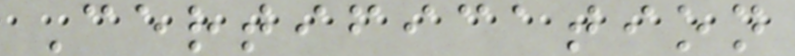Certification
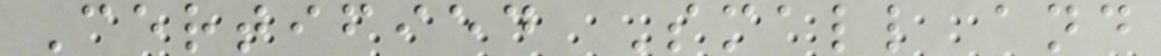Certified Small and
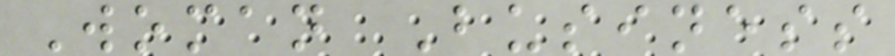Woman Business
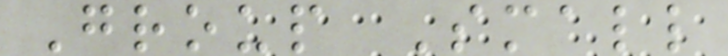Group Small
